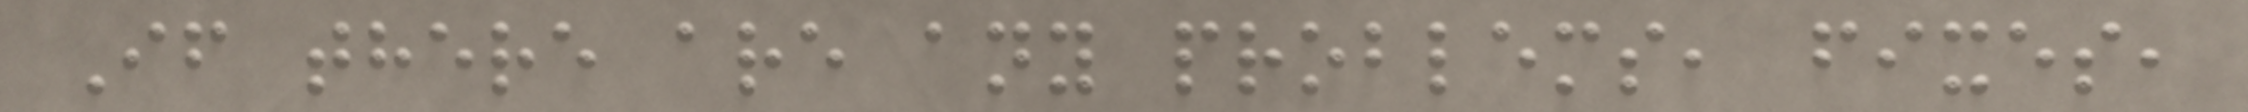If there are any problems, fixes,
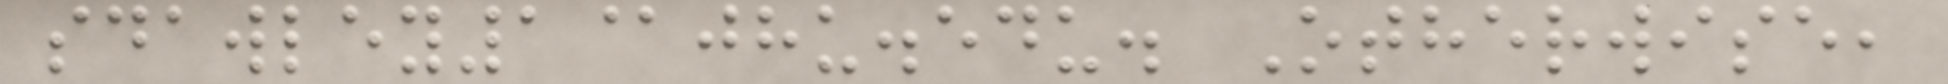sdawley1@jhu.edu. Otherwise,
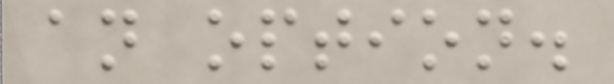an option.
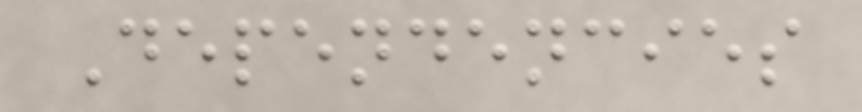Dependencies
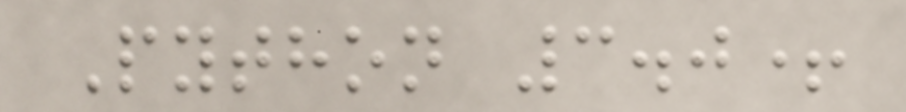Python 3.0+
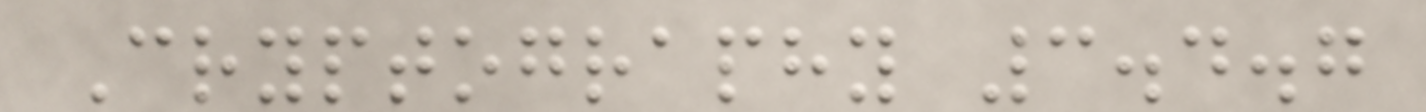Cryptography 3.4.7
